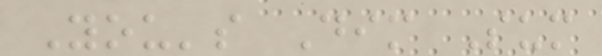You's Dim Sum
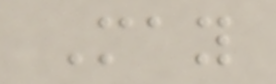May
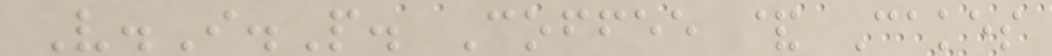V.I.P. Coffee & Cakes
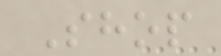Shop
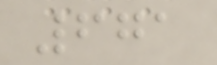671
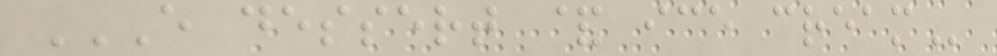E DESSERT & ICE CREAM
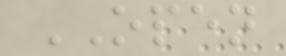OPEN
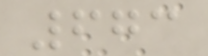673
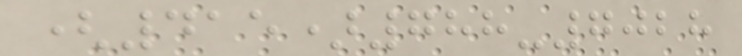(415)788-7028
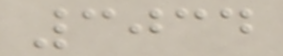3034
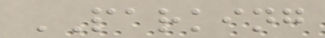PARKING
